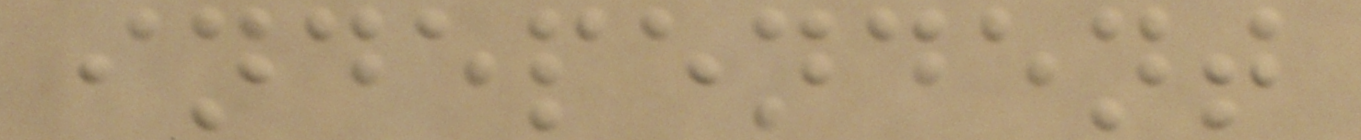independent
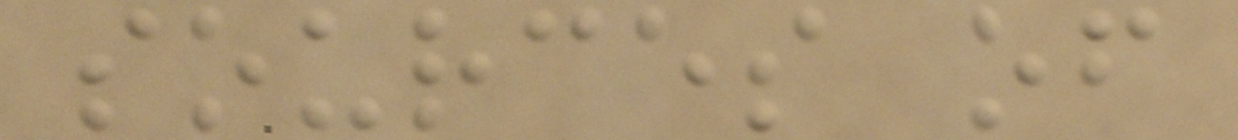sources of
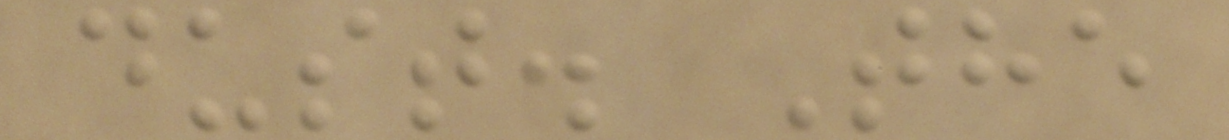dust. The
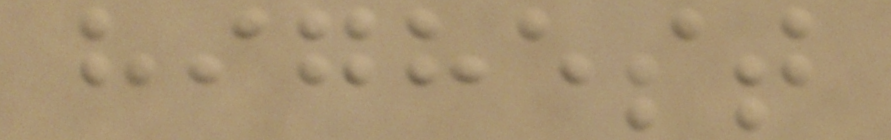highest
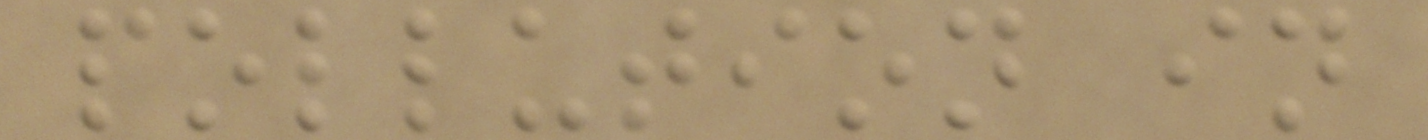pollution in
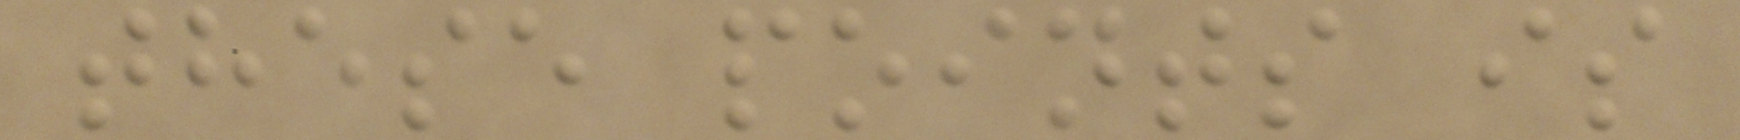these points is
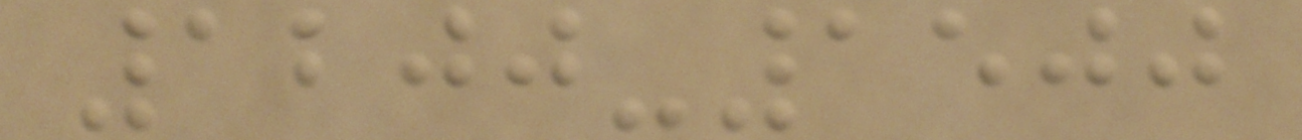1200-1500
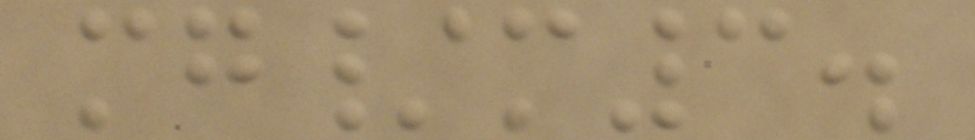mg/m3.
